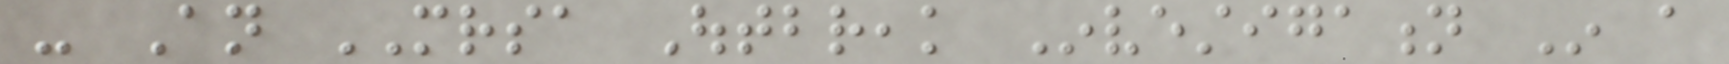- An MRSA Outbreak Investigation In a
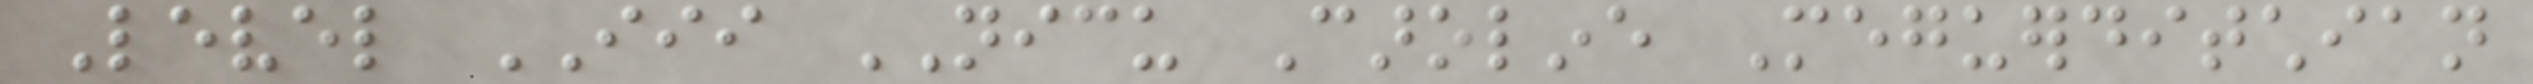Level III NICU Caroline Meguerditchian
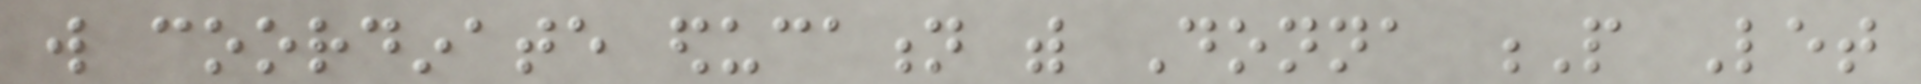will coordinate education with Donna P Let
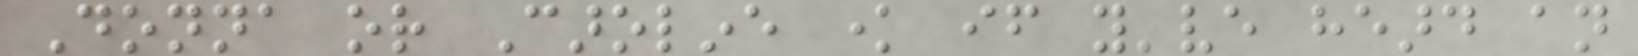Donna or Caroline know if you've heard an
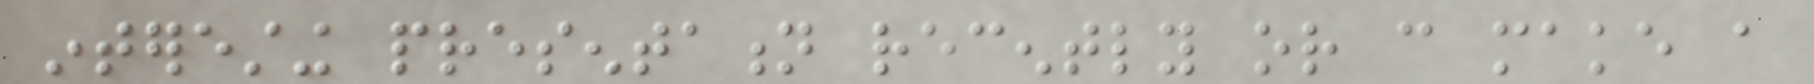interesting presentation recently or can make a
